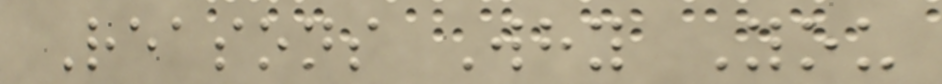Reasons Why You
